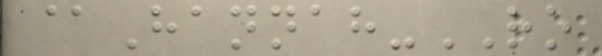@Hannah-RO
